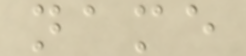name
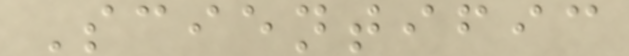Scientific
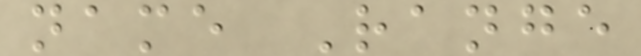name Range
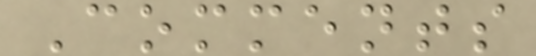Comments
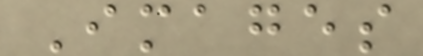Images
